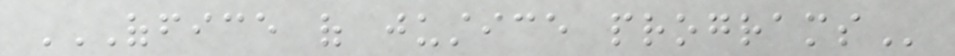OFFICE OF JUSTICE PROGRAMS
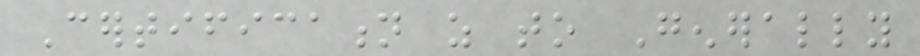Certification as to Generally
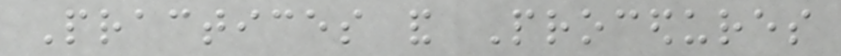Practices and Procedures
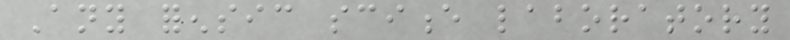Any forensic science laboratory
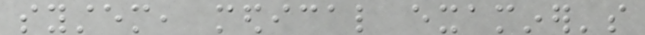system, medical examiner's
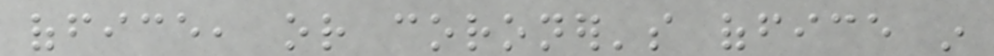office, or coroner's office in
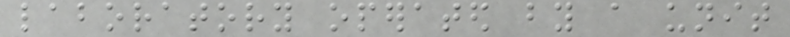laboratory operated by a unit
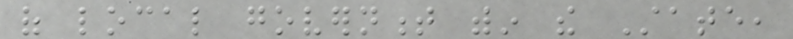of local government within the State,
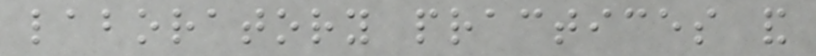laboratory practices and
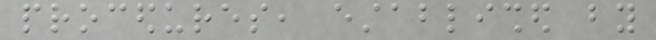procedures, established by
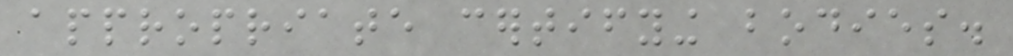appropriate certifying bodies.
